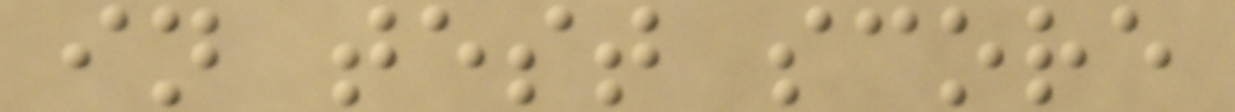in test score
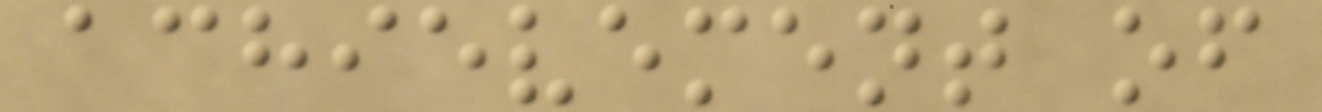achievement of
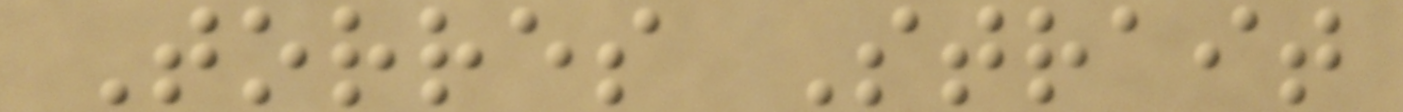Torres Strait
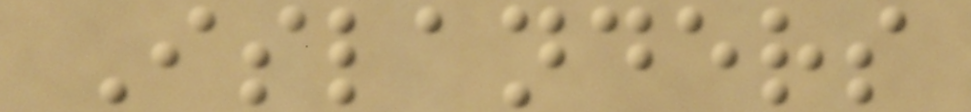Islanders
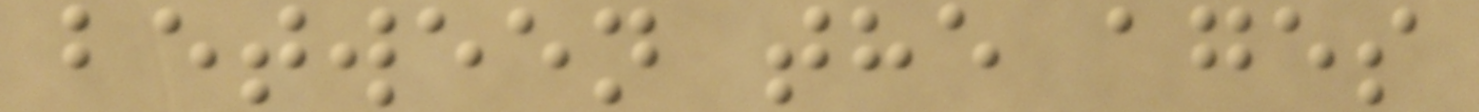between the ages
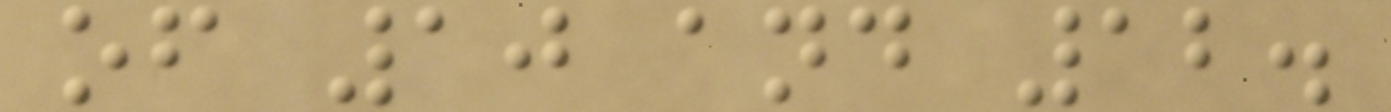of 10 and 12.
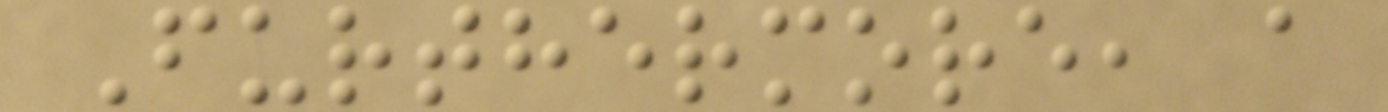Furthermore, a
